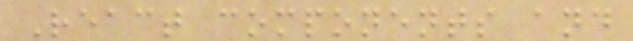React components and
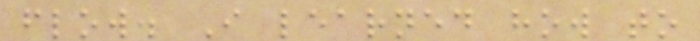flow. I learned how to
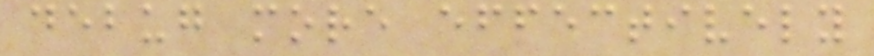debug more effectively
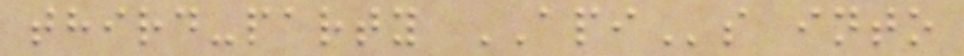third-party APIs into
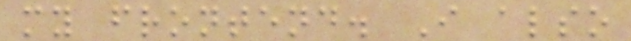my frontend. I also
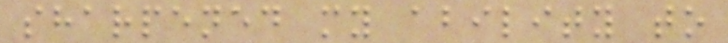sharpened my ability to
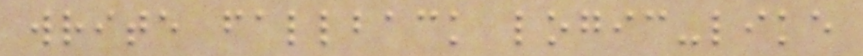write fallback logic-like
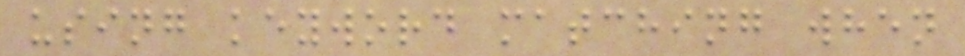using keyword matching when
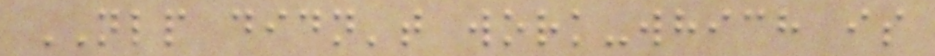NLP didn't work-which is
